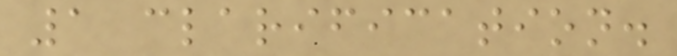1 clarification.
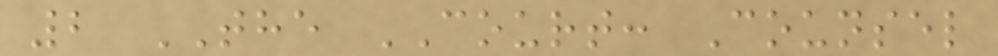2 THE COURT: Counsel
